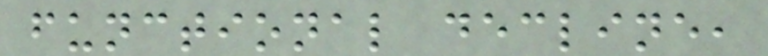functional decline,
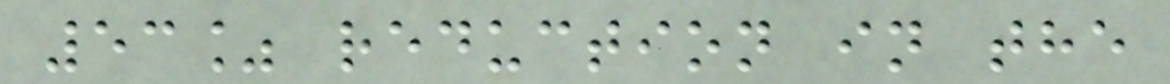53% reduction in the
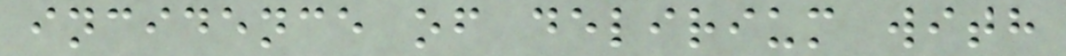incidence of delirium with
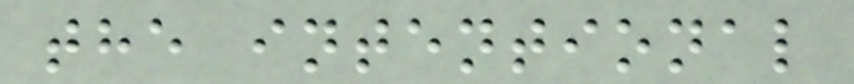the intentional
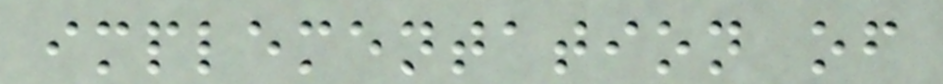implementation of
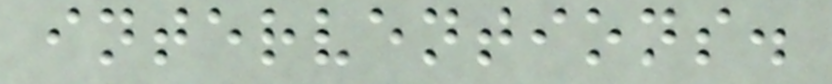interventions.
